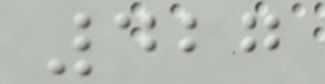427
